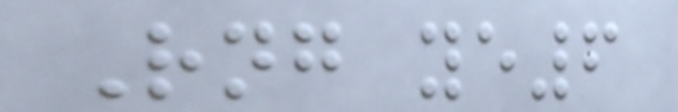Rng ye6
